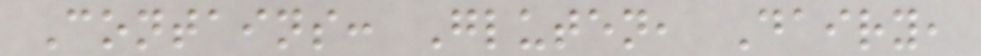Contains: Gluten, Dairy,
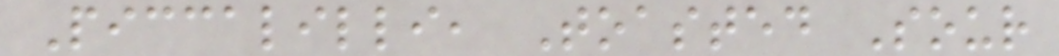Piccalilli, Toasted Sour
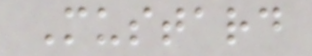Mustard
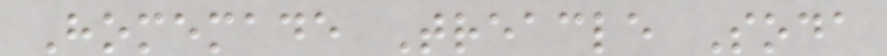Homemade Treacle Soda
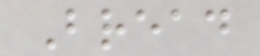Bread
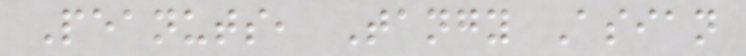Peanuts, Tangy Asian
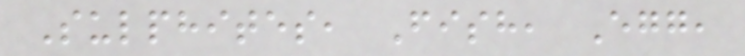Sulphites, Fish, Egg,
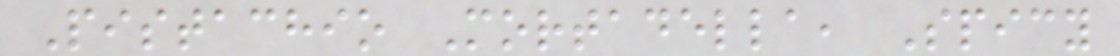Pistachio Mortadella, Spicy
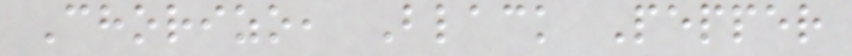Chorizo, Black Pepper
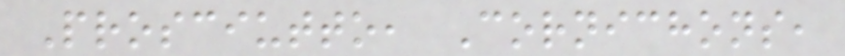Prosciutto, Cornichons,
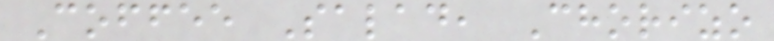Coffee Salad, Chorizo
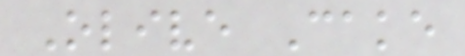Olive Cake
